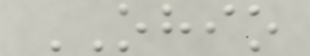OHIO
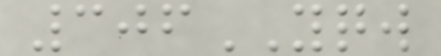306YQW
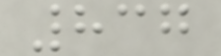837
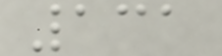131
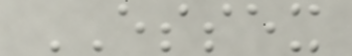ESSEX
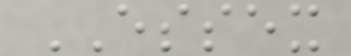ESSEX
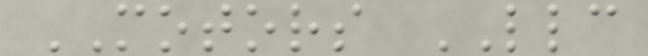MOTORS LLC
